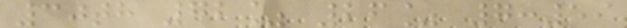30th 72% 26% 7:59
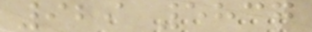929 5837
